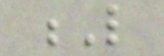L
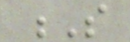S
